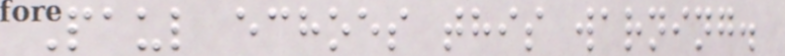Paul echoes this warning.
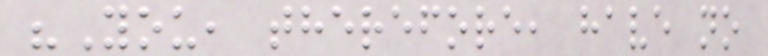"You, therefore, have no
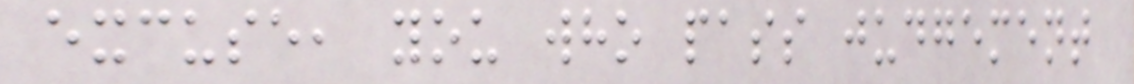excuse, you who pass judgement
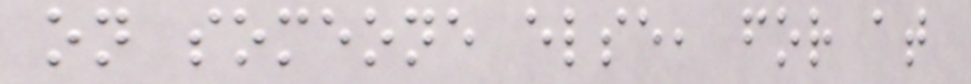on someone else, for at
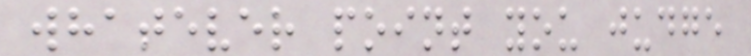whatever point you judge
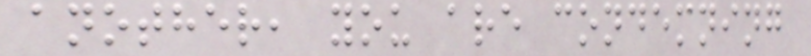another, you are condemning
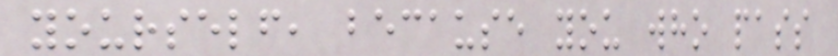yourself, because you who pass
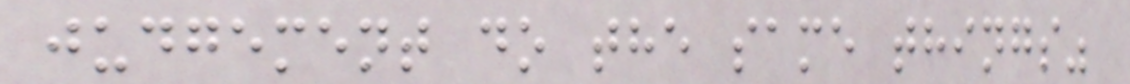judgement do the same things"
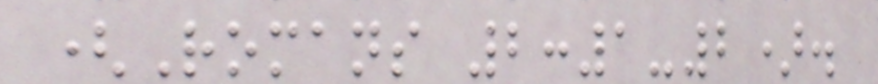(Romans 2:1-2).
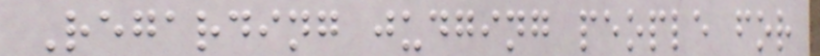Regarding judging people for
